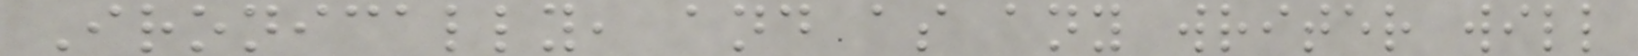Ironically, and as any writer will
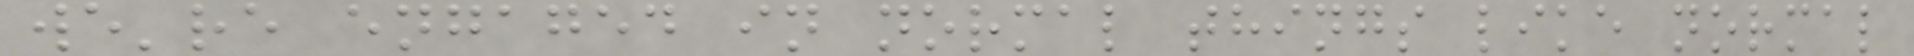we're engaged in normal things like normal
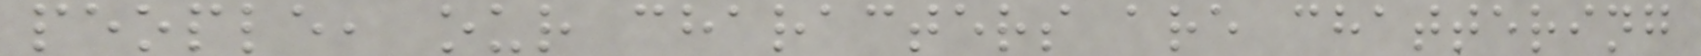people, our characters are chattering
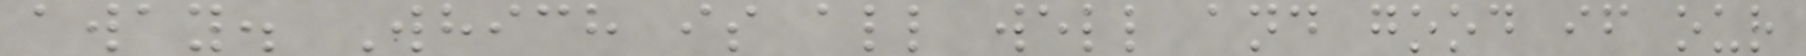away. Which is all well and good if our
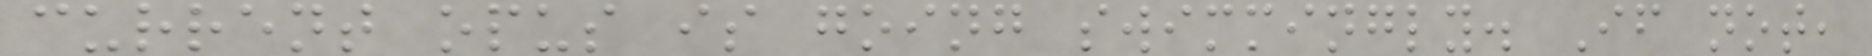current opus is going swimmingly. If not,
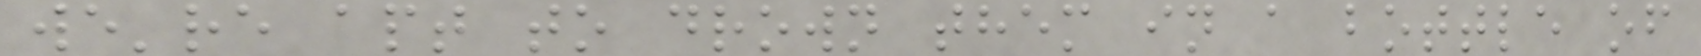we're apt to drown them in a bottle of
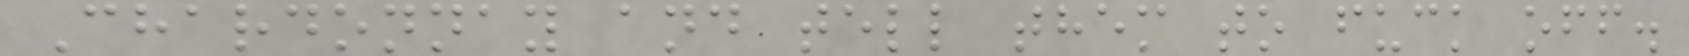Chardonnay and tell them to fuck off.
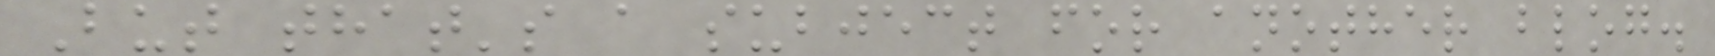But that's a subject for another blog.
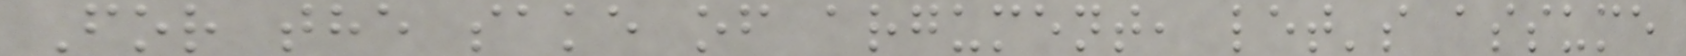For the sake of argument, let's assume
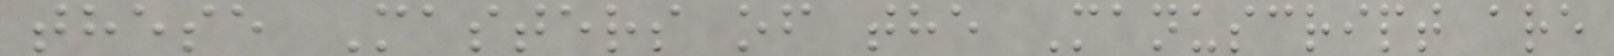these Masters of the Manuscript are
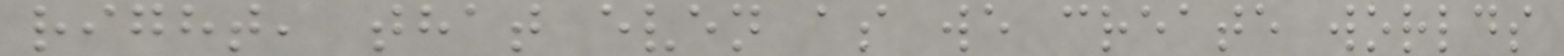right, that even as we create worlds
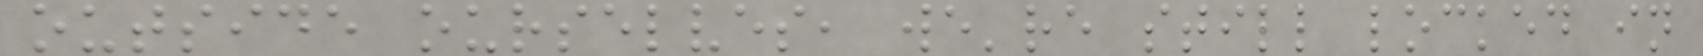outside ourselves, we're still locked in
